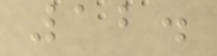12.
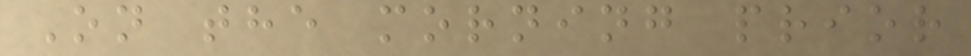On the morning prior
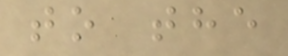to the
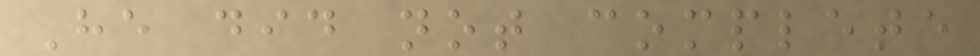He did not complete
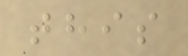this
